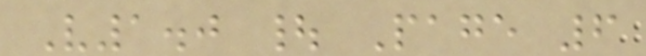V1.0 | Page 6
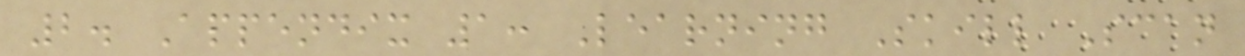2. Appendix 1: Learning Skill Scan
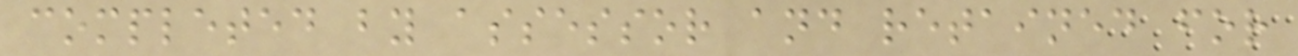completed by assessor and retained for
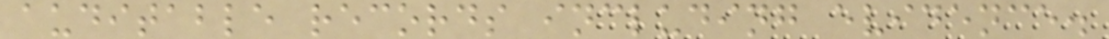auditable records including evidence.
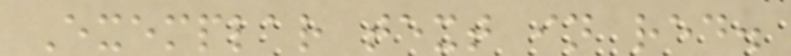Exemplar text in red.
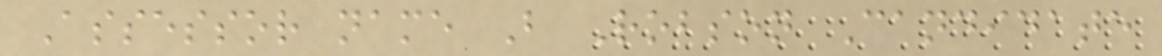Assessor name B Robson Candidate
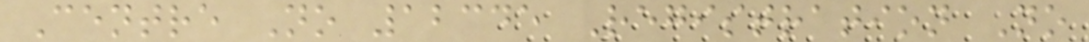Centre No 12345 Registration No
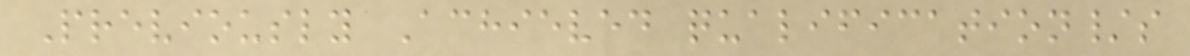Previously Achieved qualification/s
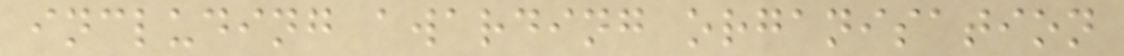including awarding organisation
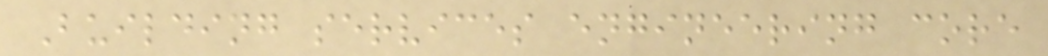Building services engineering core
